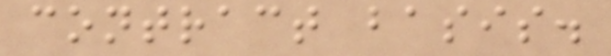contract basis.
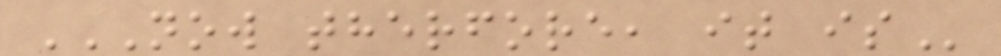NOW THERFORE, IT IS
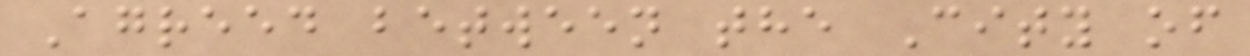Agreed between the City of
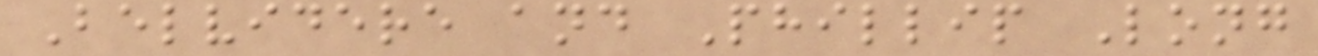Belvidere and Phillip Long
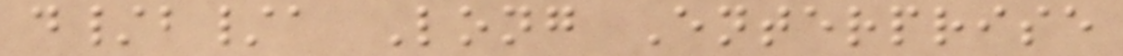d/b/a Long Enterprise
